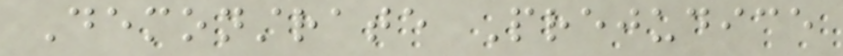Demonstrate Prejudice
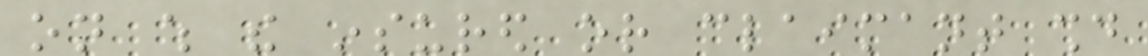on which the insured or claimant should
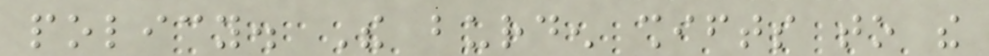policy. The burden shifts to the
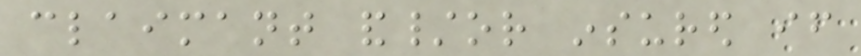claimant and/or insured if
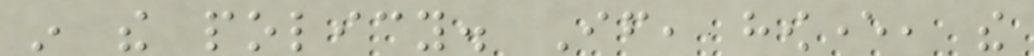in the policy. If, however, the
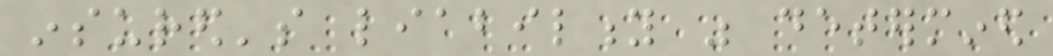insured's liability was determined
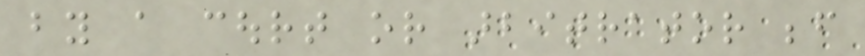by a court or arbitrator before
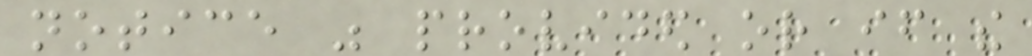notice was provided or if the
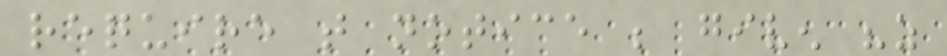require that notice be given "as
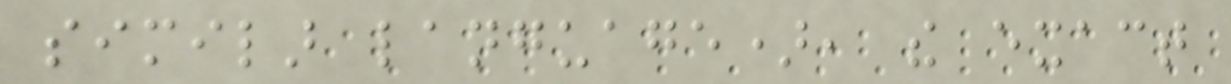similar language), the exact
